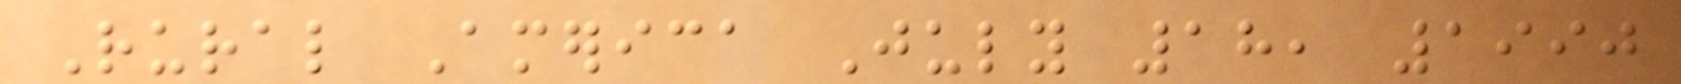Rural America July 18, 1990
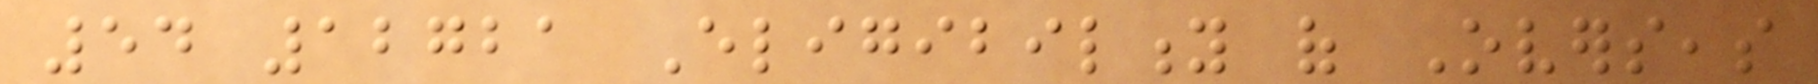54 12721 Eligibility of Overseas
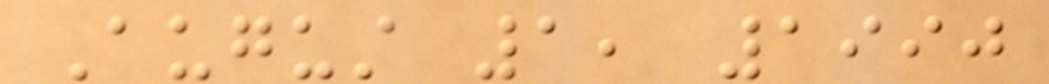August 1, 1990
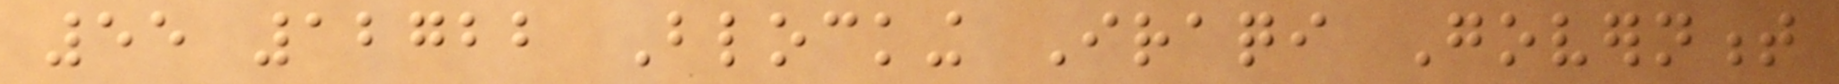55 12722 Blocking Iraqi Government
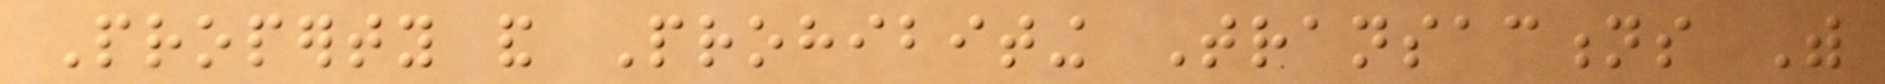Property and Prohibiting Transactions With
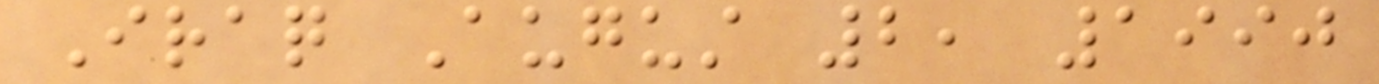Iraq August 2, 1990
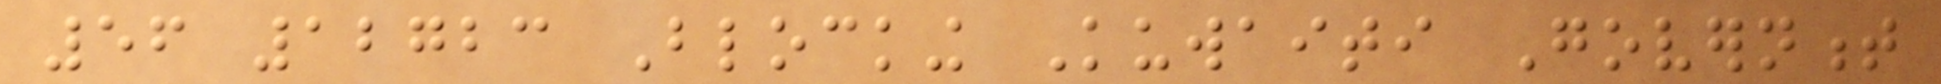56 12723 Blocking Kuwaiti Government
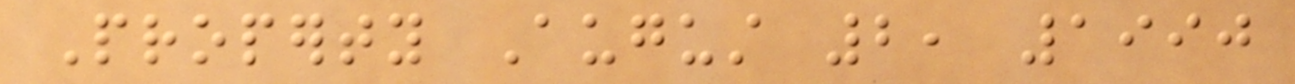Property August 2, 1990
